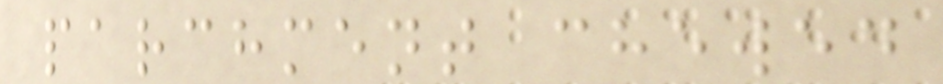parchment chewed
